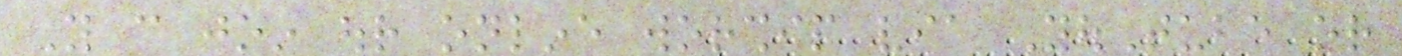You can join our online worship via YouTube or
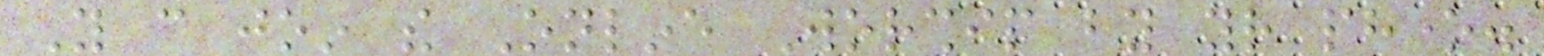You can join the Online Worship by your phone.
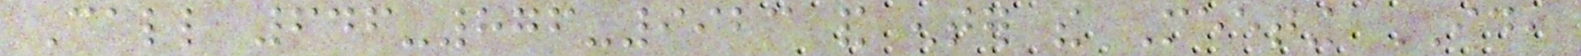Call 646-876-9923 and enter the Meeting ID,
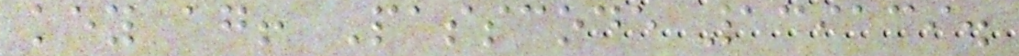key again! Passcode 139139.
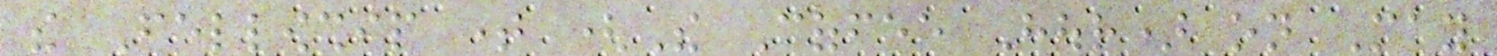the Fellowship time (The Coffee Hour) on May
